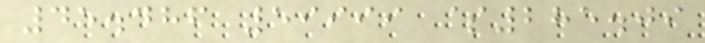45.486 59999 $285.09
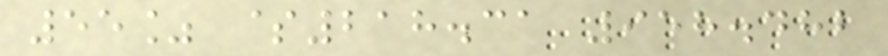55% $218.31 958.482
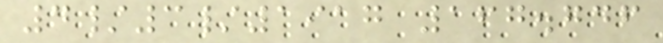4/3/1917 167.746
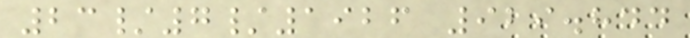23/7/1926 929.844
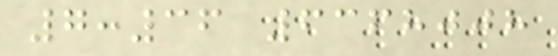7:36 6368008
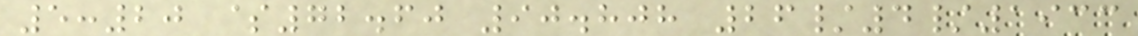5:20 $72.60 90.808 26/4/1933
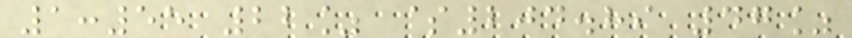1:55 22% $204.89 47%
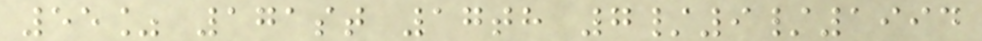55% 171st 17th 7/9/1994
